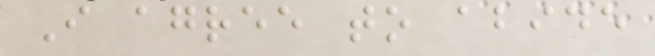I agree to abide
